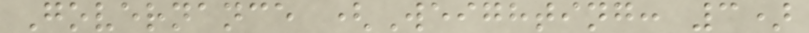Governance (Weighting: 3)
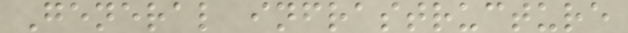General infrastructure
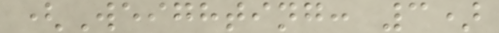(Weighting: 3)
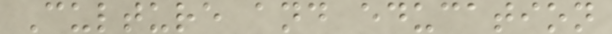Culture and education
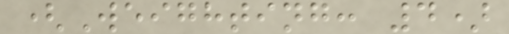(Weighting: 4)
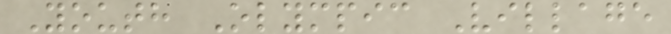Youth Olympic Village
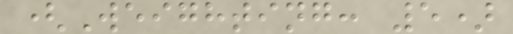(Weighting: 5)
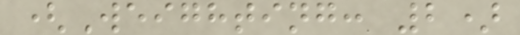(Weighting: 2)
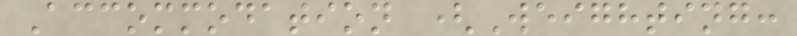Accommodation (Weighting:
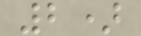2)
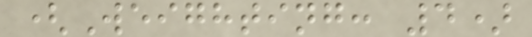(Weighting: 4)
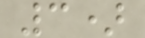3)
